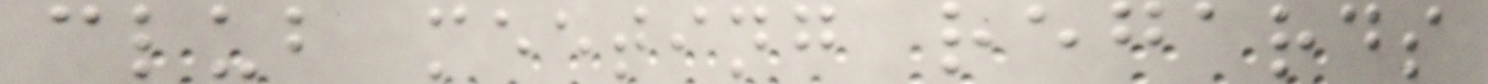club meeting regards
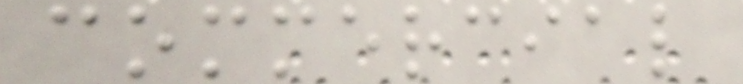commercial
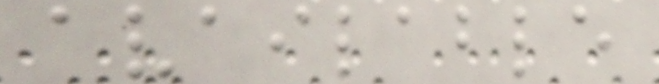available
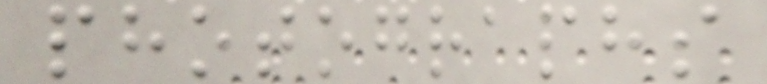photographs
